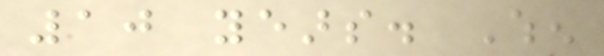10 years. When
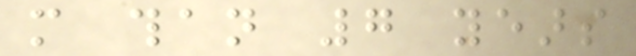more than 7 years
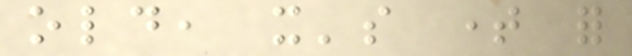old, it's time for
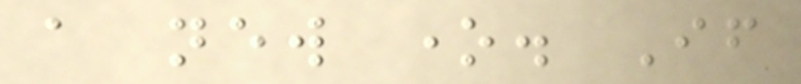a new one. If
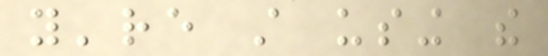you're still using the
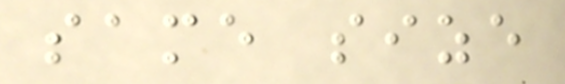same size
